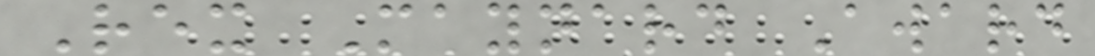Rex Maynard Award
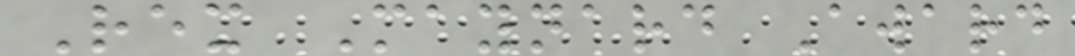Rex Maynard Award
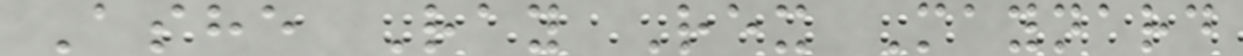Ashe Ray Rex Maynard
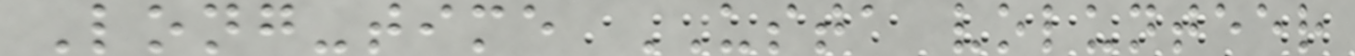Long-time USTA volunteer
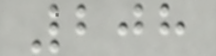208
